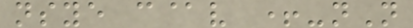nsye c@v +-nN
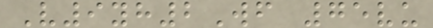V9yh2Wf 75vu
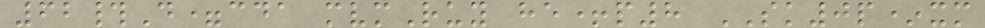62#D=cda mvmRuy he+p8 SK0p*xm
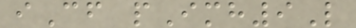iCf pImh9L
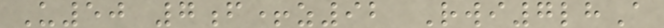U50 7f+z92 Rwi7lhA
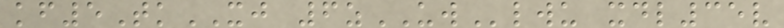kf5TkXJ 6zUWlwu xdl35v
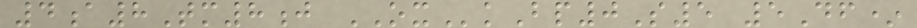4a8Tm8j OXkBp0S5 5Df*
